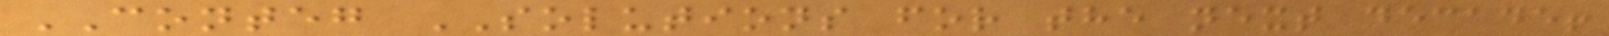CONTEG SOLUTIONS for the next decade!
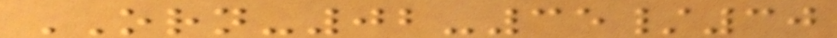ORN-02-35/30
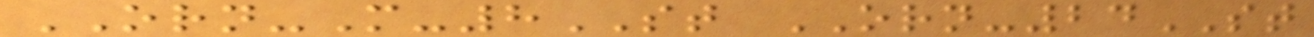ORN-M-8ST ORN-24ST
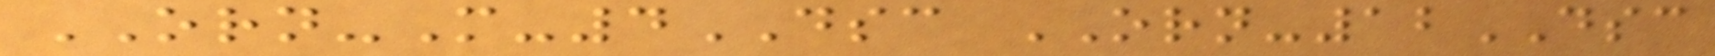ORN-M-4DSC ORN-12DSC
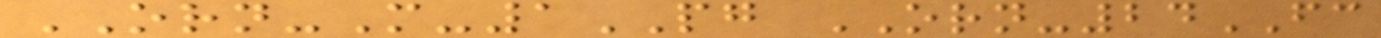ORN-M-1PG ORN-24FC
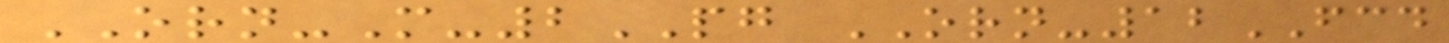ORN-M-2PG ORN-12FCD
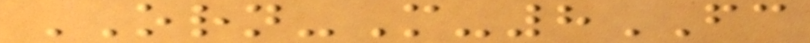ORN-M-8FC
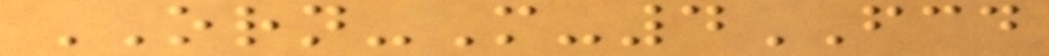ORN-M-4FCD
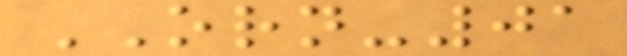ORN-01
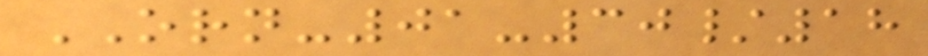ORN-01-30/18
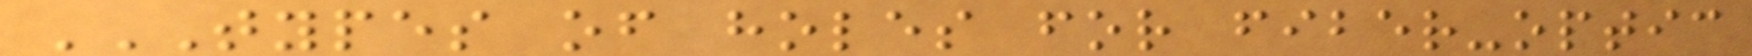TYPES OF HOLES FOR FIBER-OPTIC
